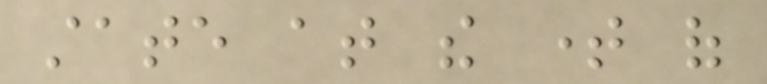state at the time of
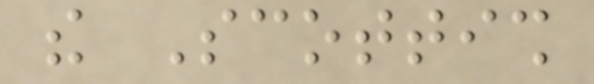the Scottish
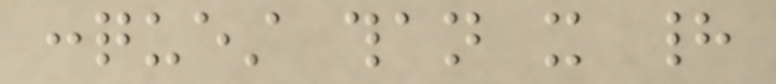conquest than it had
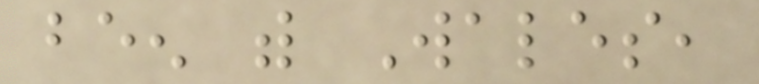been with Wales,
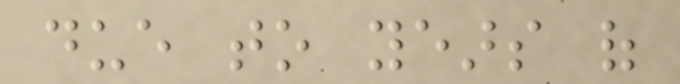due to years of
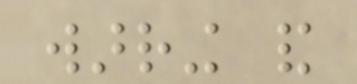warring and
